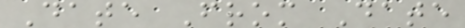Date From Date
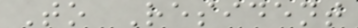To Resident
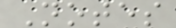Notes
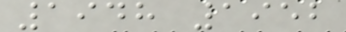1948 1952
